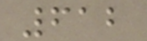612
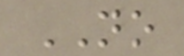NO
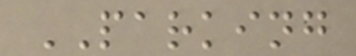PARKING
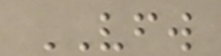VFW
